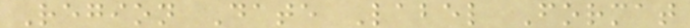Region Date Label Format
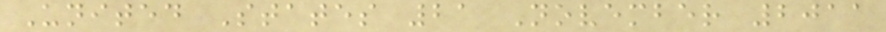United States 21 November 2011
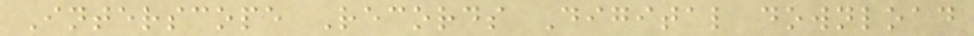Interscope Records Digital download
